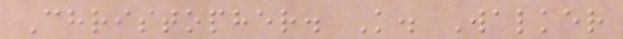Christopher. K. Walker
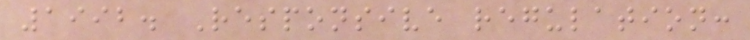1992. Responsive regulation:
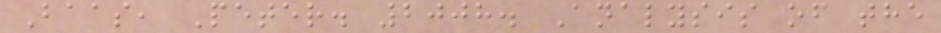Baas, Peter. 2008. Analysis of the
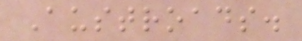Austroads.
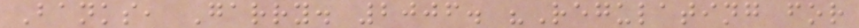Banks, Garry. 2006. "Regulating for
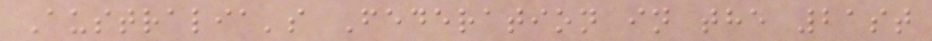Australia's Federation in the 21st
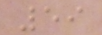59
